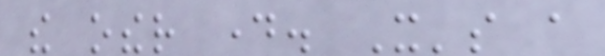the other day. It's a
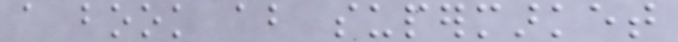a book about supermarket
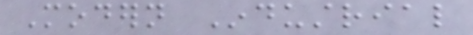Modern Industrial
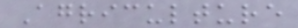Agriculture
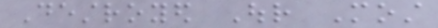Destroyed Our Most
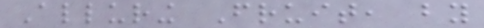Alluring Fruit, by
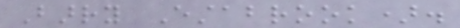Barry Estabrook).
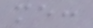me:
